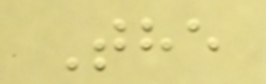The
